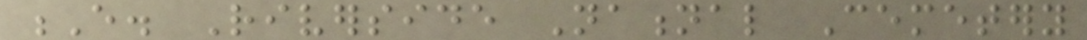E. Riverside National Cemetery
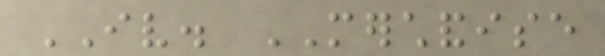IV. MERCHANDISE
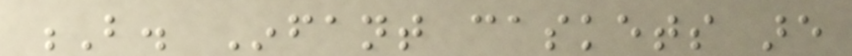B. Infant caskets are
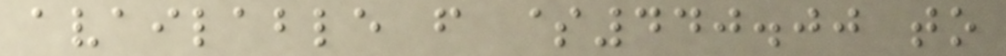available from $440.00 to
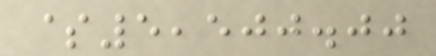$5,500.00
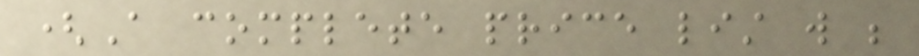(A complete price list will be
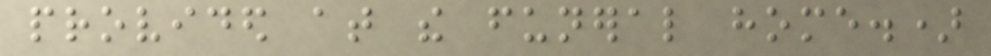provided at the funeral home.)
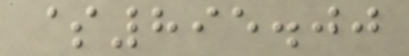$895.00
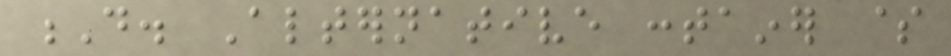D. Alternative container $
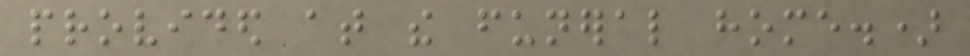provided at the funeral home.)
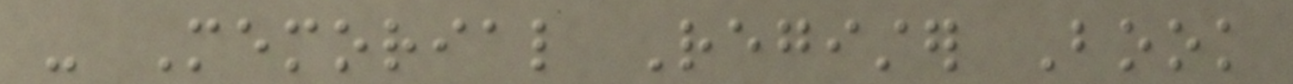- Memorial Register Book
